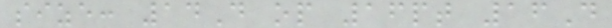size: 14D op 16pt 16D
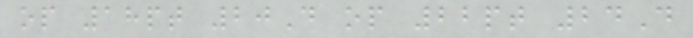op 18pt 20D op 22pt 24D
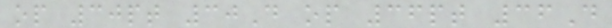op 30pt 30D op 36pt 36D
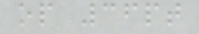op 36pt
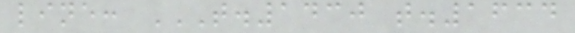line: T.1430 T.1634
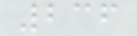236
